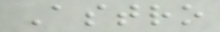Astro
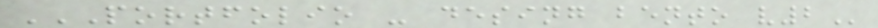PORTFOLIO - DESING BENTO V2
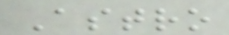Astro
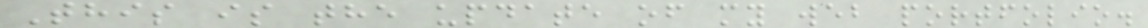This is the update of my web portfolio.
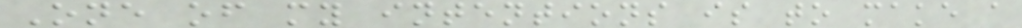One of my intentions is to make a
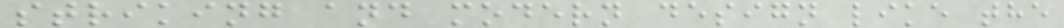striking and modern design like the
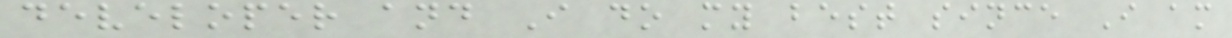developer and I do my best since I am
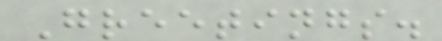Greetings.
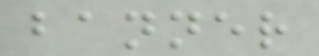banner
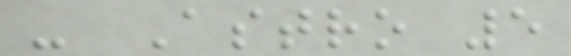- Astro 5
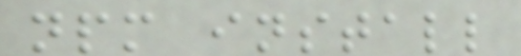npm install
